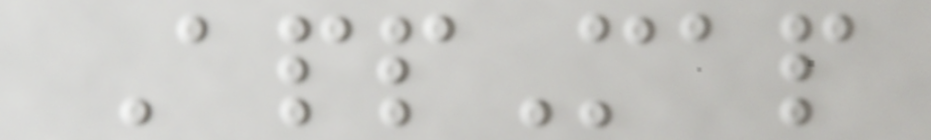AppMap
